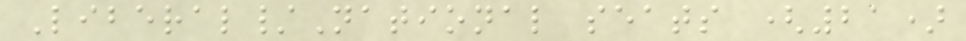Liberal/National seats (21)
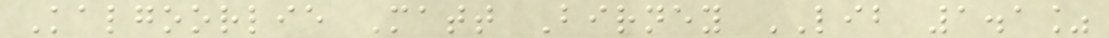Kalgoorlie Matt Birney LIB 1.1%
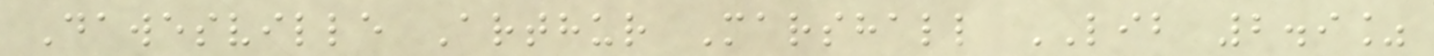Dawesville Arthur Marshall LIB 2.9%
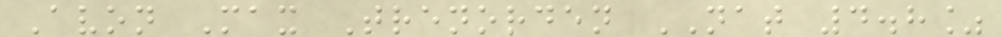Avon Max Trenorden NAT 4.8%
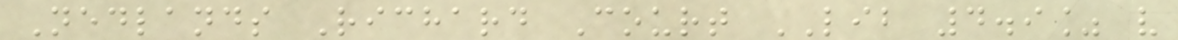Nedlands Richard Court LIB 4.9% v
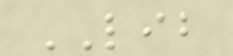LIB
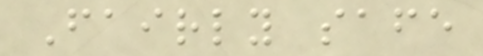Fairly safe
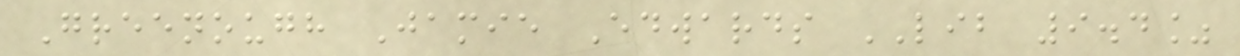Greenough Jamie Edwards LIB 9.4%
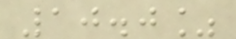10.0%
